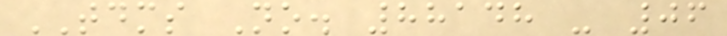TDMS No. 88148 - 06
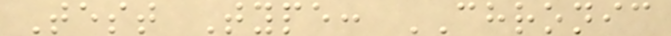Test Type: CHRONIC
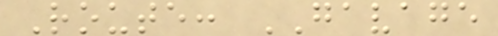Route: GAVAGE
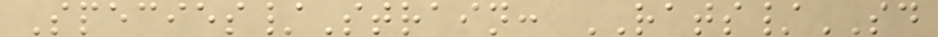Species/Strain: RATS/SD
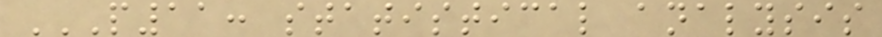P11: STATISTICAL ANALYSIS
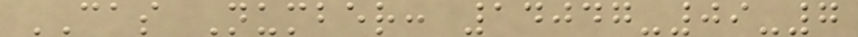CAS Number: 14047-09-7
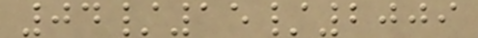04/15/2009
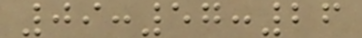09:57:26
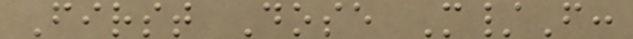First Dose M/F:
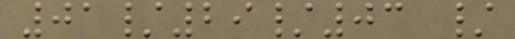01/29/03 /
